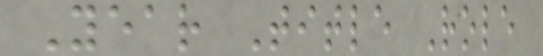Year Title Role
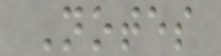Notes
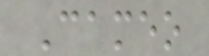Cameo
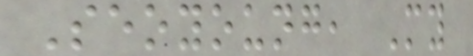Seoyoung, My
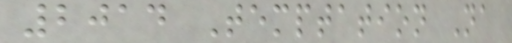2014 Temptation Na
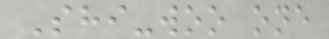Shi-woo one
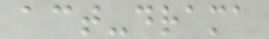act-drama
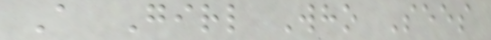A Girl Who Sees
